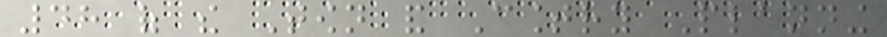48 of the Town and Country Planning
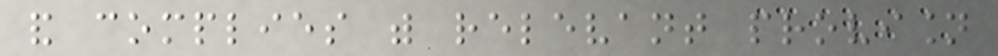and complies with relevant provision
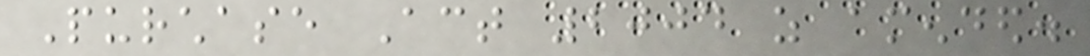Purchase Act 2004 as amended.
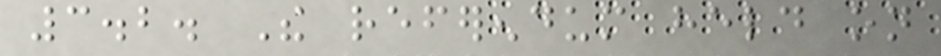3.2. The referendum held on
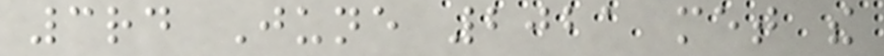3rd June 2021 met the
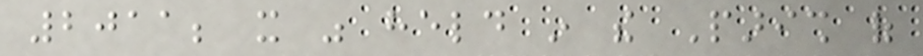2011; it was held in the Parish of
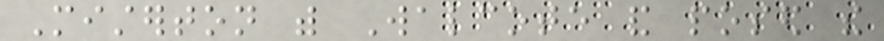Misterton with Walcote and posed the
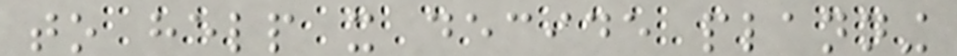to help it decide planning
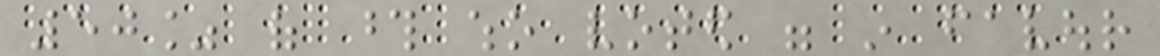50% of those who voted were in favour
